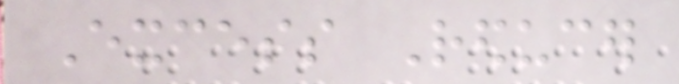Excess Reducer
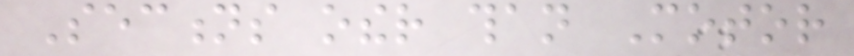Sections other than Motor
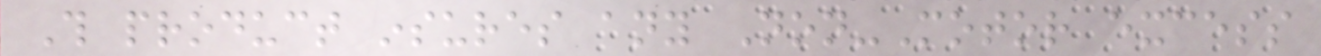This product insures any Non-Motor excess
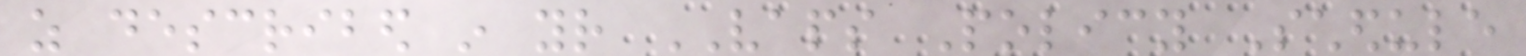as described in your VAPS Policy Schedule
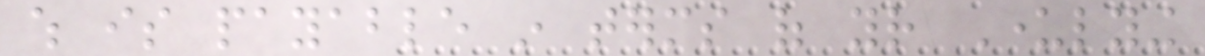which is payable in terms of your Underlying
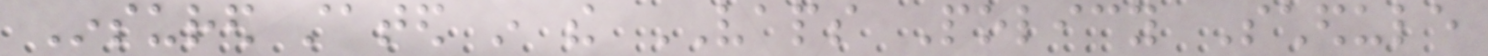Insured stated in the VAPS Policy Schedule
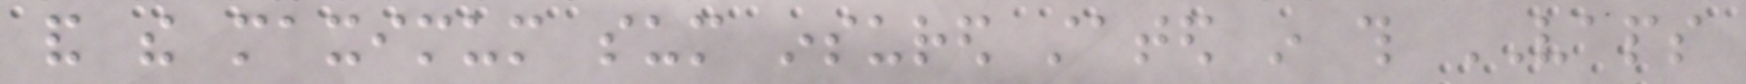and the maximum sum insured stated in this VAPS
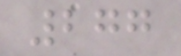277
